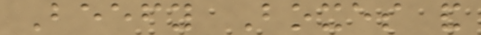Beefy Boxes and
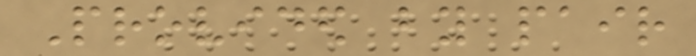Provided by pair
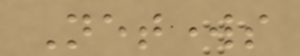Networks
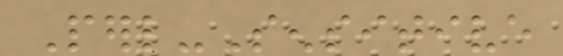Perl-Sensitive
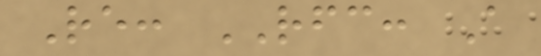Re: RFC: A
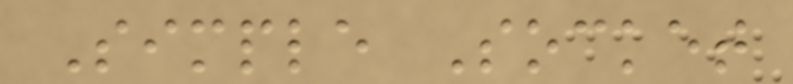Simple Socket
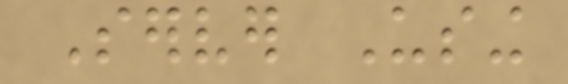Server Using
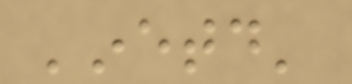'inetd'
